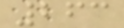263
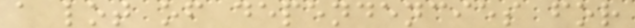a lot of dependencies for
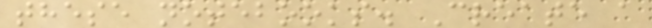these notebooks. Create a
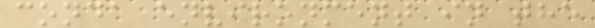conda environment in the
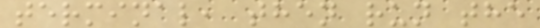terminal, then run the
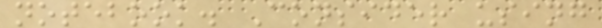notebook. Consider using
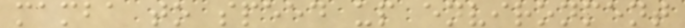mamba to speed up environment
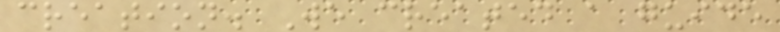creation. We created a guide
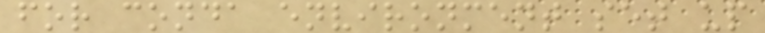for conda environment set up
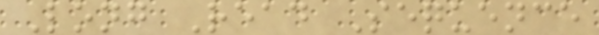Long Read Sequence
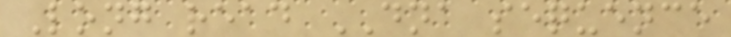Long read DNA sequence
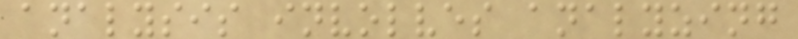analysis involves analyzing
